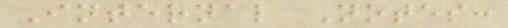Internal Notes:
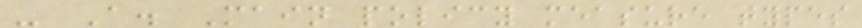- A. Main policy measure types
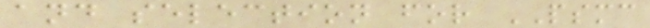and selection for PSMC
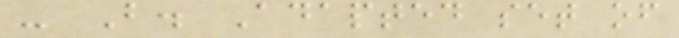- B. Adapted set of
